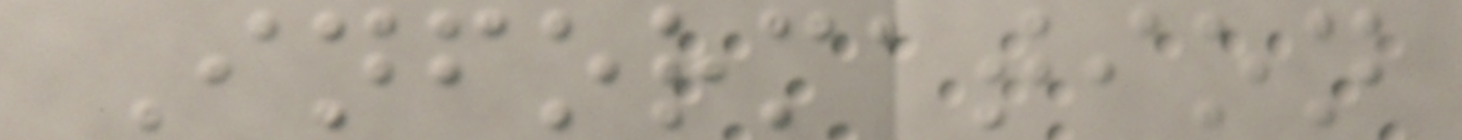Information
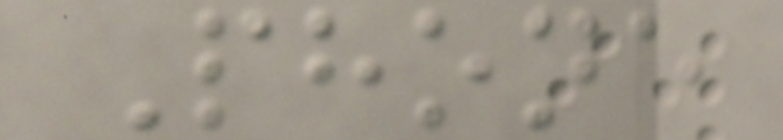Phone
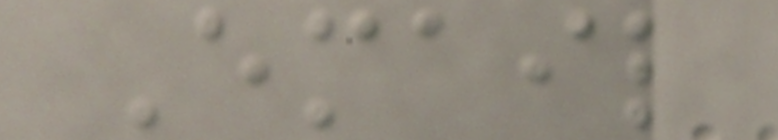Email
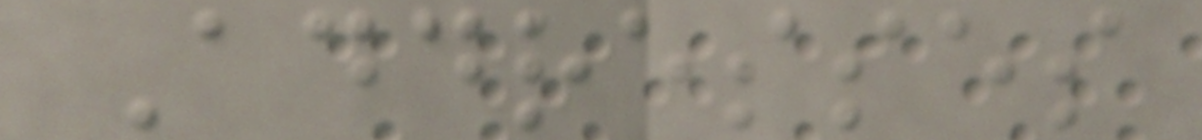Addresses
